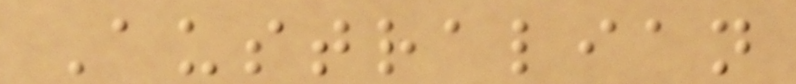Australian
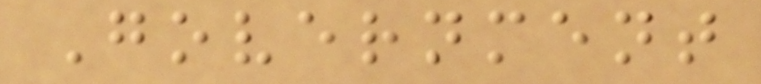Government
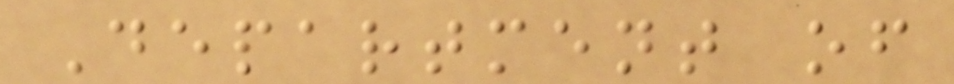Department of
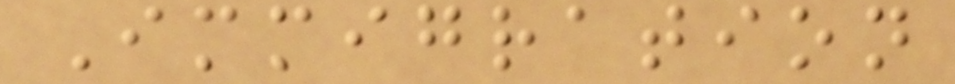Immigration
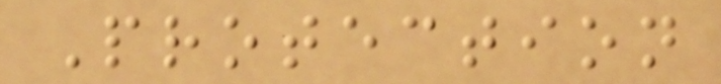Protection
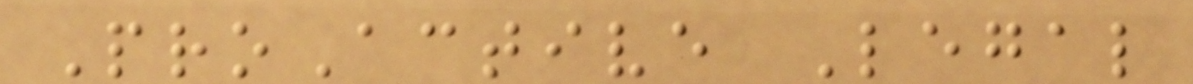ProActive Legal
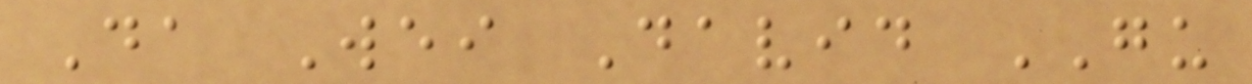Da Wei David GU
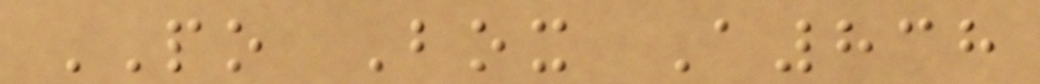PO Box A838
